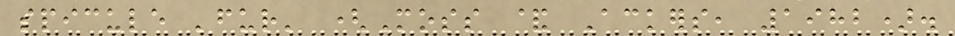spicule 'fur' (Moss & Ackers, 1982).
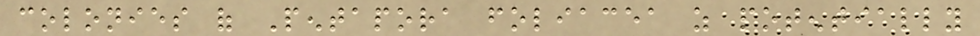colonies of Pentapora foliacea as potentially
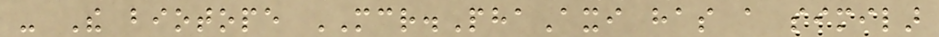- The biotope MCR.PhaAxi has a similar
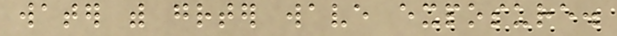water with greater wave exposure.
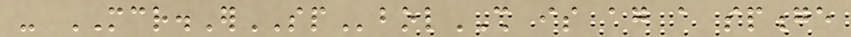- MCR.ErSPbolSH is again a sponge
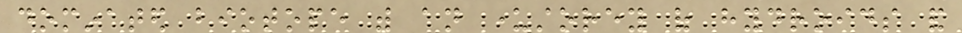dominated biotope with an understorey of hydroids and
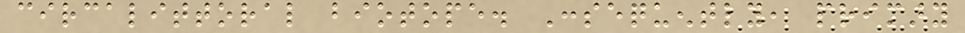circalittoral biotope. Consequently, primary
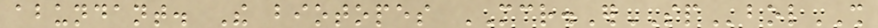abundant. The biotopes MCR.ErSPbolSH
